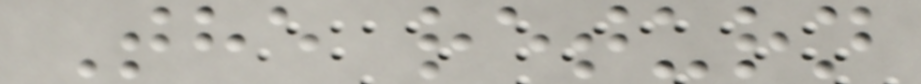The return
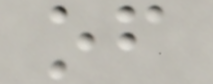of
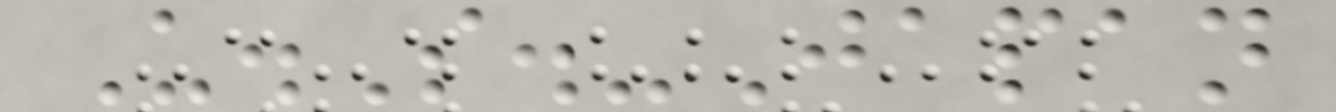U.S.-Japan
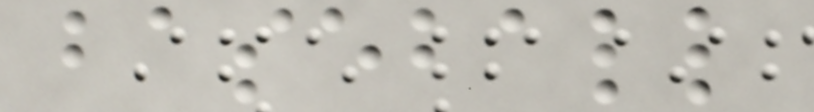baseball
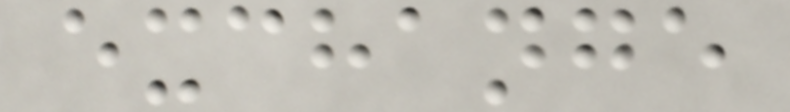exchange
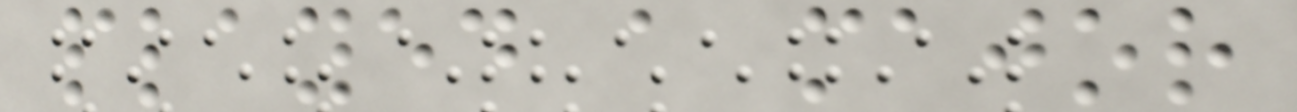played a major
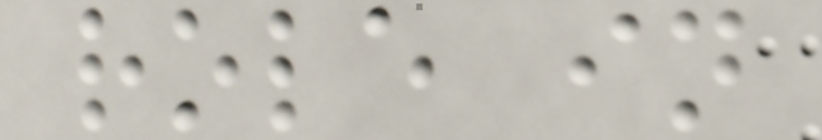role in
